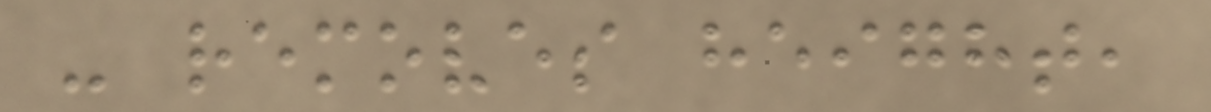- removes height,
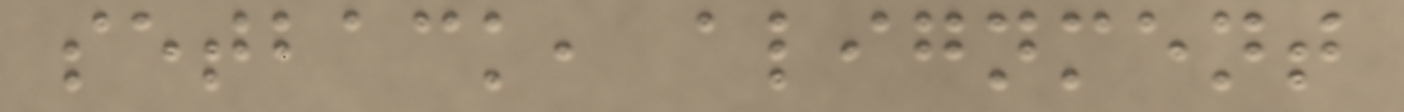setback, alignment
